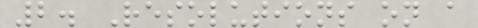2. Resolutions on a
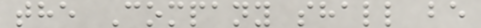the Company shall be
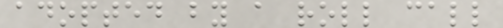adopted by a roll call
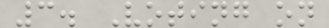3. Voting on
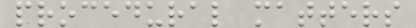procedural matters
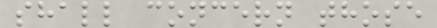shall concern those
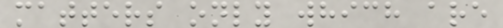matters only which are
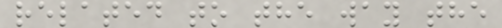related to the way the
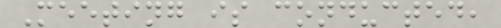Meeting is conducted,
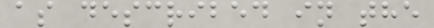as described in the
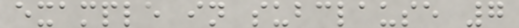example in subclause 7
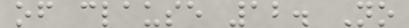of clause 12. No
